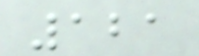121
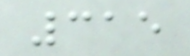315
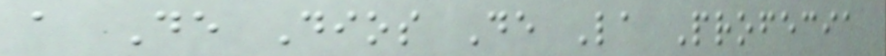a De Dios De La Profecia
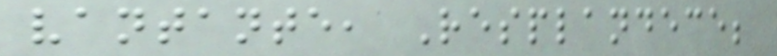vantante, Resplandece;
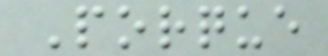Porque
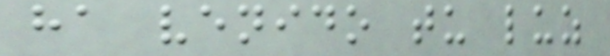ha venido tu luz
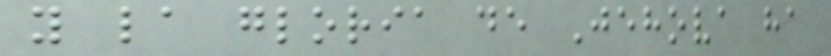y la gloria de Jehova ha
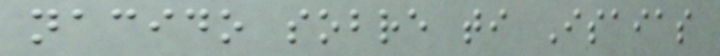nacido sobre ti Isaias
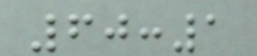60:1
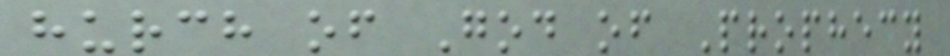hurch of God of Prophecy
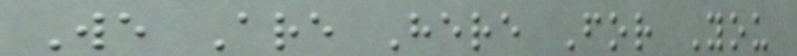We Are Here For You
